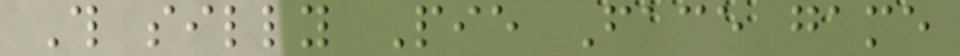This silly Pie Face game
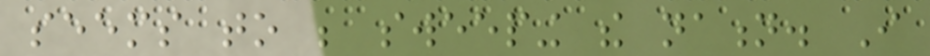seems to be sweeping the nation. I
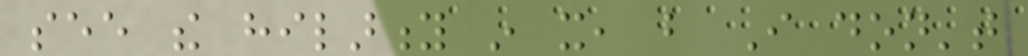see the hilarity in it, but I don't
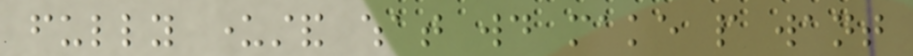fully understand what would make people want
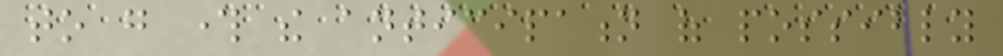to go through the anticipation of possibly
